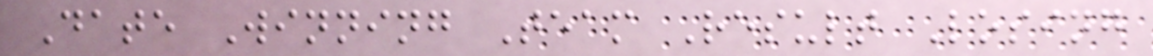Date Winning Team Result Losing
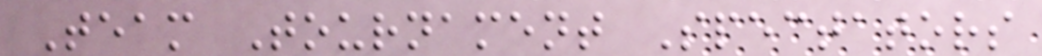Team Tournament Spectators
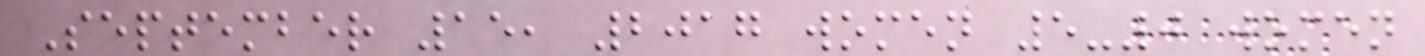September 15, 2017 women 5-0 women
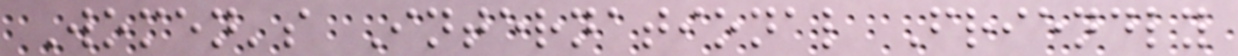Women's International Friendly
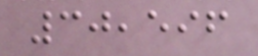30,596
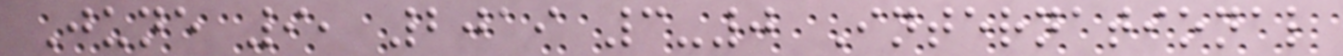June 9, 2019 3-0 International
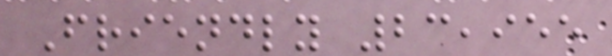Friendly 23,955
